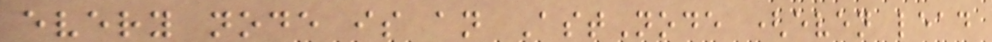every node is an AstNode (even lead
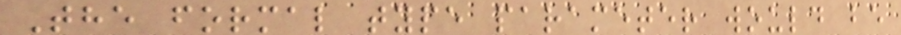The formal type parameter would be
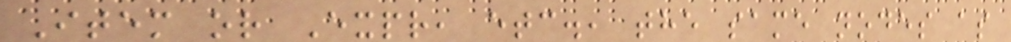Item or Expr, etc., the same nodes as
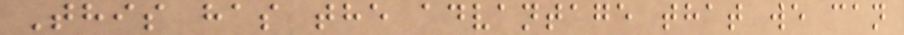This has the advantage that we can
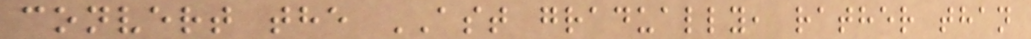convert the AST gradually, rather than
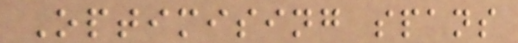Optimising spans
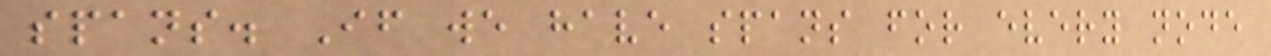spans. If we have spans for every node
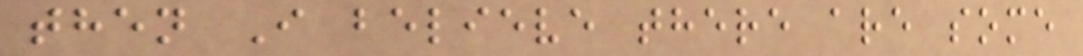then I believe there are some
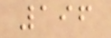196
